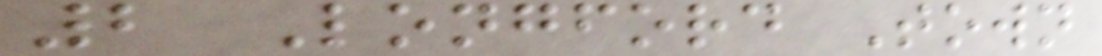2 Longford Town
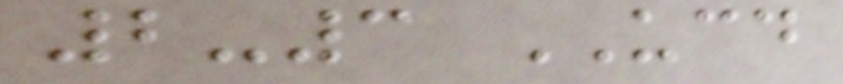2-3 UCD
